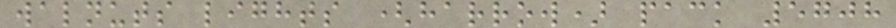walnuts lights (harrow) pack 5708
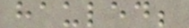hauled;
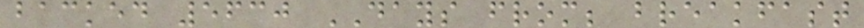backed 5630 DAYS from; breakfast
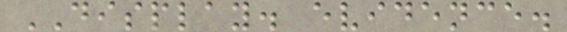DISPLAY. evidence.
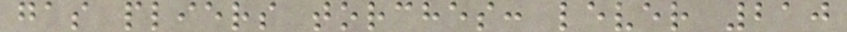gas pliers torches: lever 210
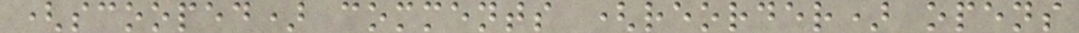(scooped) comments (reorder) opens
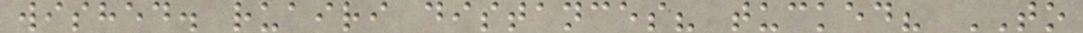wished. ruairi distances? tucked? TO
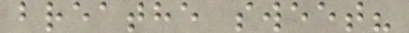breathe sweet?
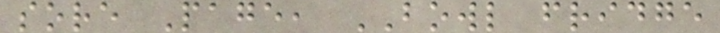sore Page, BOWL fridge
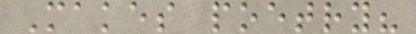Makes poetry?
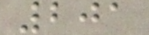201
